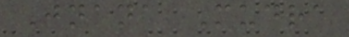Jnana Mudra
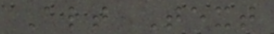Alt Text
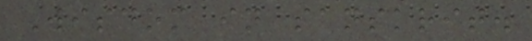Wisdom in sanskrit.
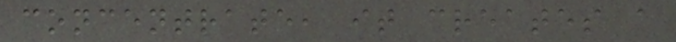concentrate, it creates a
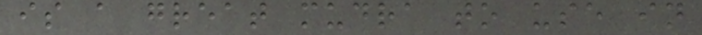is a great mudra to use in
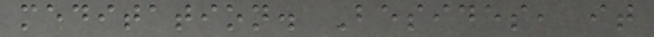meditation. Besides, it
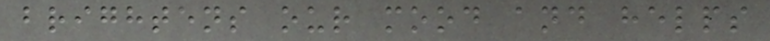brightens our mood and helps
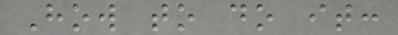How to do it:
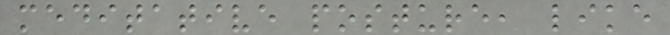meditative posture, like
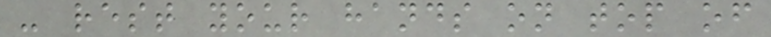- rest your hands on top of
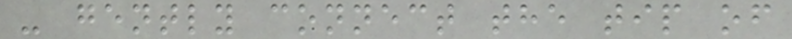- gently connect the tip of
